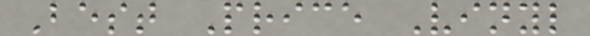Best Price Vinyl
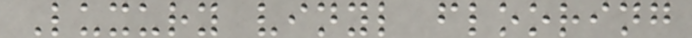Luxury vinyl flooring
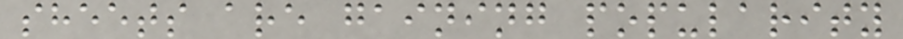sheets are gaining popularity
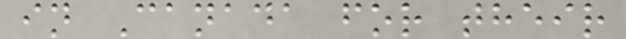in Canada for their
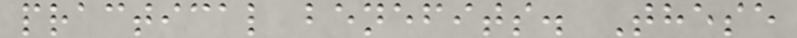practical benefits. These
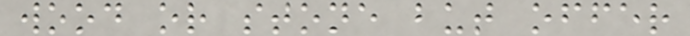wood or stone but offer
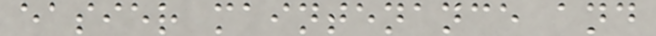easier maintenance and
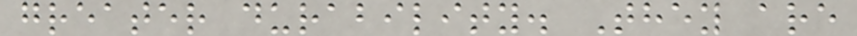greater durability. They are
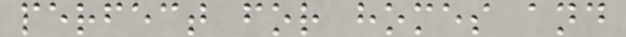perfect for homes and
